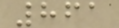861
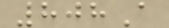808A
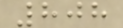808
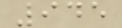945
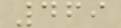469
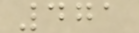471
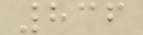836
